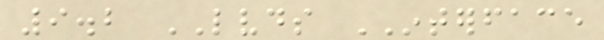9.2 LVDS INTERFACE
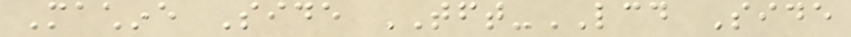Machine Side TFT-LCD Side
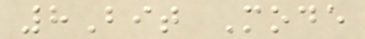8Bit Mode
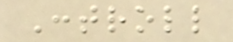Controll
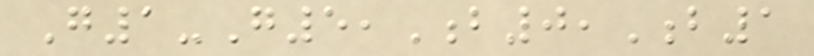G1-G5,B0,B1
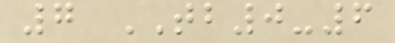7 TB0-6
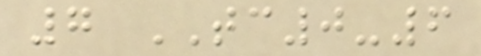7 TC0-6
